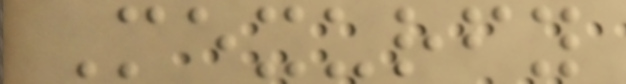Mexurfy
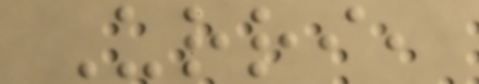Urri,
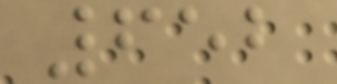652
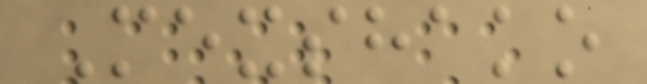Mexshako
